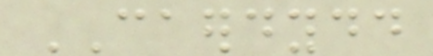CAERDYDD
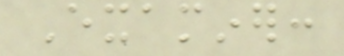Examiner:
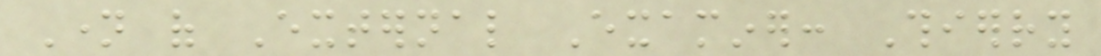Name of External Examiner: Thierry
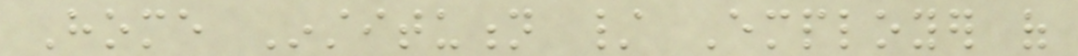Home Institution / Employer of
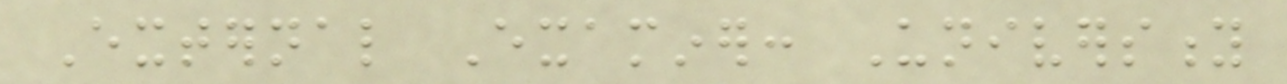External Examiner: University
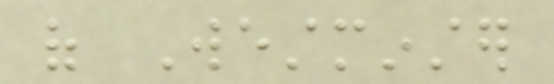of Westminster
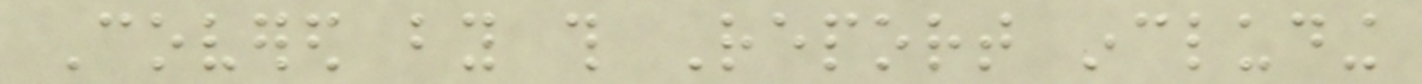Covered by this Report including
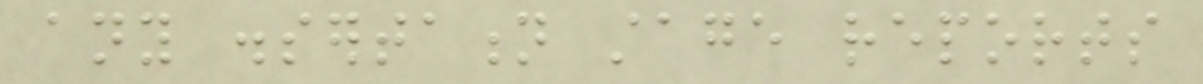any dissertation stage reports
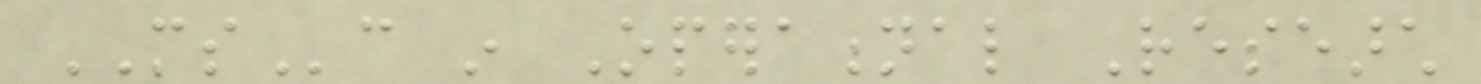MSc in Operational Research
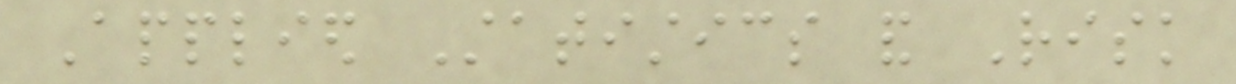Applied Statistics and Risk
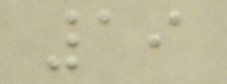19
